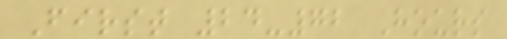First 24-72 Hours
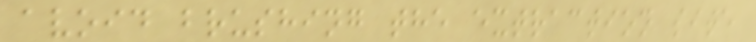avoid brushing the extraction site
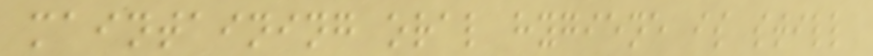maintaining oral hygiene is still
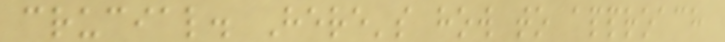crucial. Here's how to approach
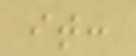it:
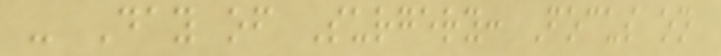- Day of Surgery: Focus on
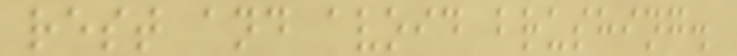rest and avoid brushing.
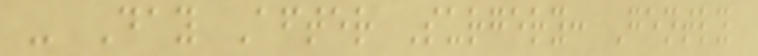- Day After Surgery: Gently
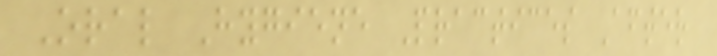Oral Hygiene Practices After
